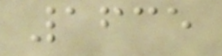1635
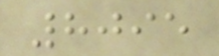8095
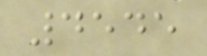4545
